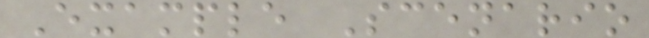Example Scenario
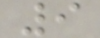9
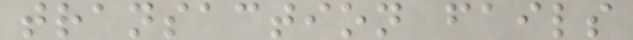transaction fails
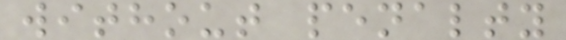without penalty
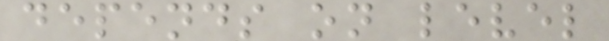depends on level
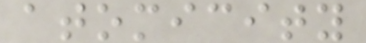atomicity
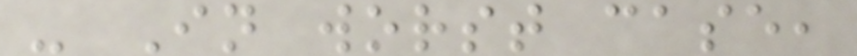- In worst case,
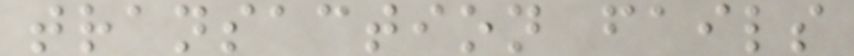transaction fails
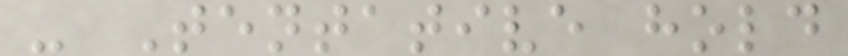- Tentative hold
